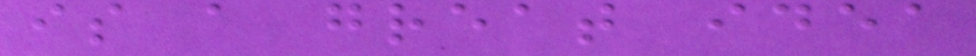is a great idea
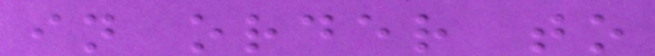in order to
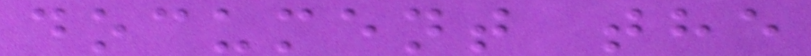document the
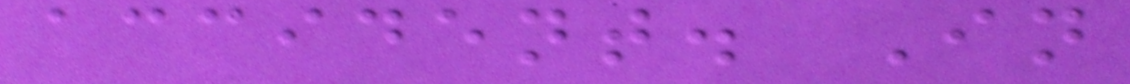accident. In
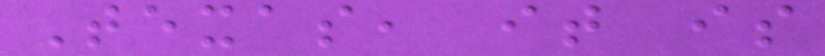Texas, it is
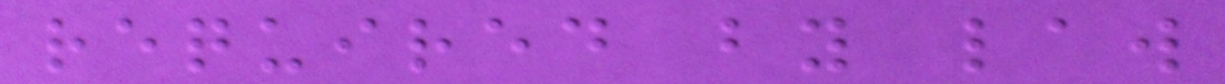required by law
